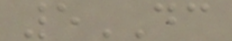5DC
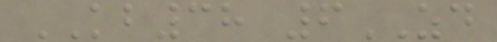KB38 6ZD
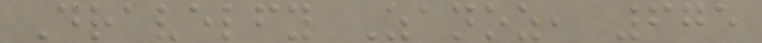Dravelfy Zanoz, 675
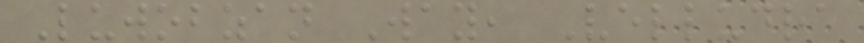Luwobzan Way, Velludra
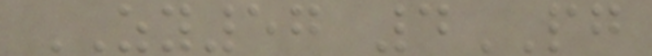ZY57 4PG
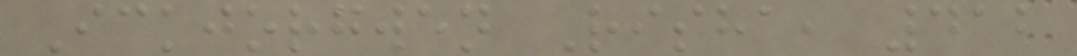Ickjorgwen Risha, 412
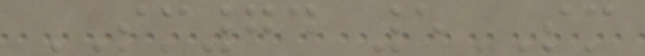SM74 5SM
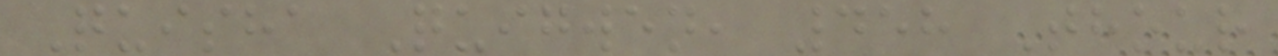Quisha Quigwen, 458 Thour
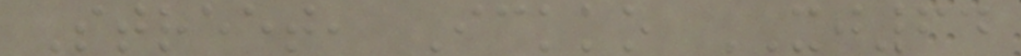Street, Ickko XJ64
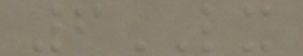6LX
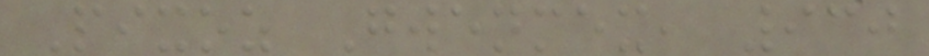Pixoz Gwenmex, 930
